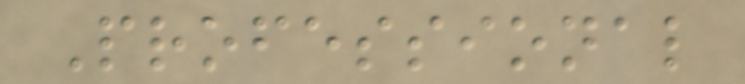Professional
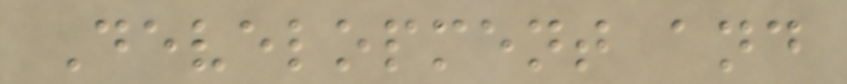Development and
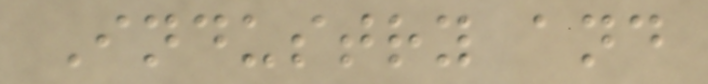Industry and
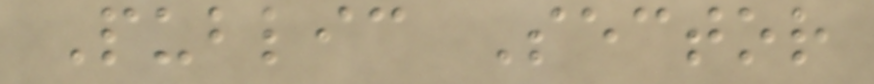Public Sector
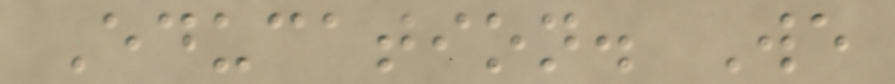Education. We
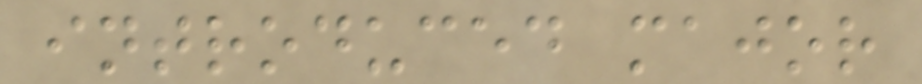introduced major
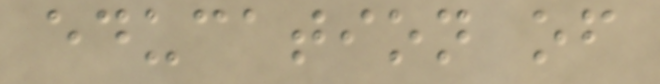education of
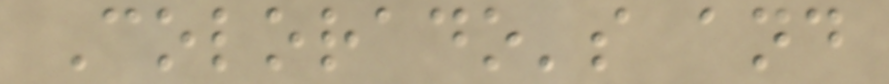Colorado's and
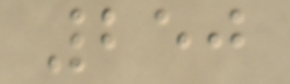250
